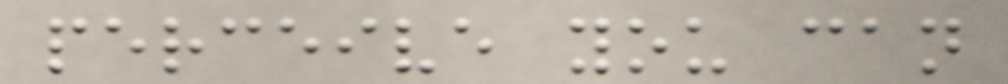perceive you can
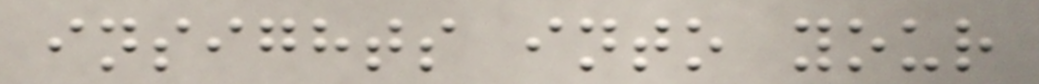insights into your
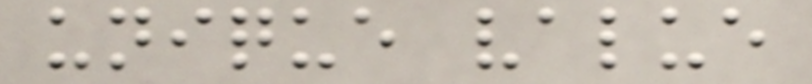unique value
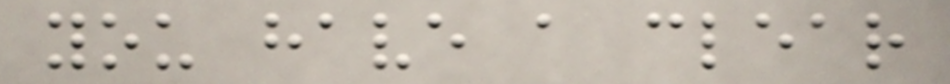you have a clear
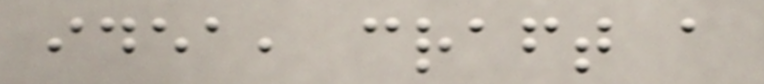idea, craft a
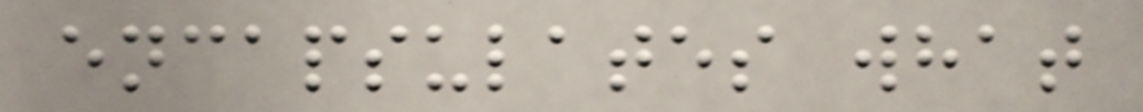encapsulates what
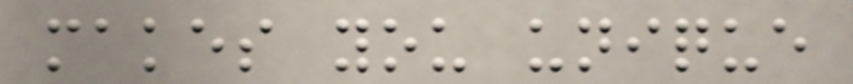makes you unique
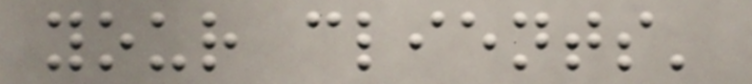your clients'
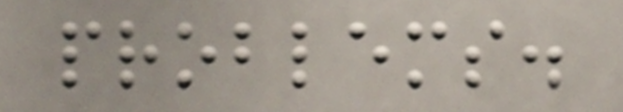problems.
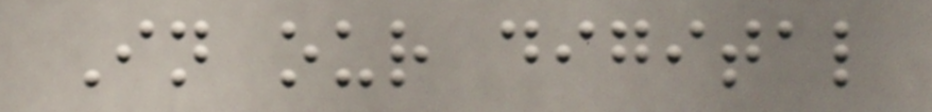In our digital
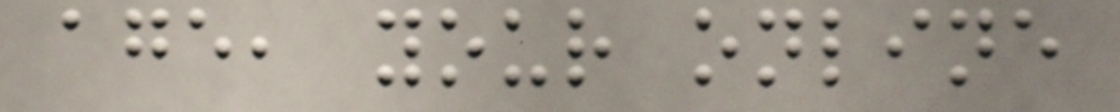age, your online
